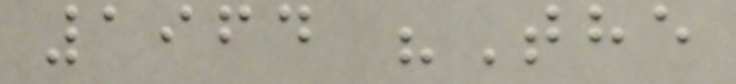1964 "The
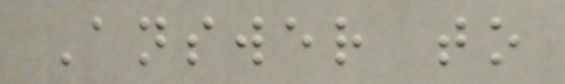Answer to
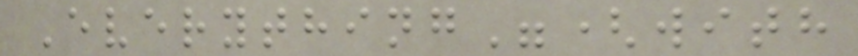Everything"(with
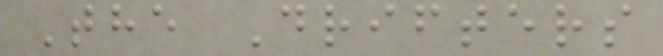The Drifters
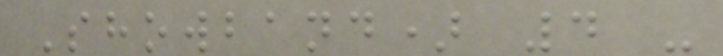Showband) 4 -
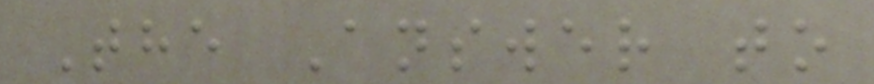The Answer to
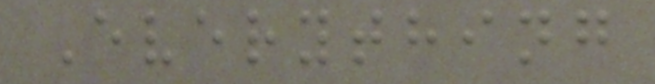Everything
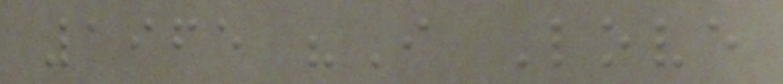1965 "I Love
